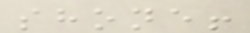shone!
